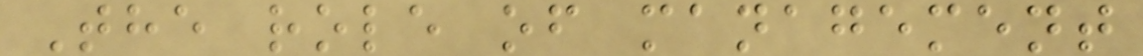The role of management
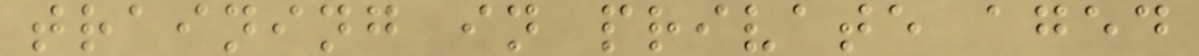training in private aged
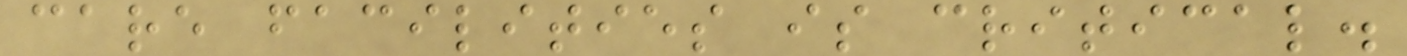care facilities is critical.
